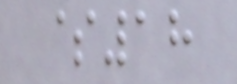$18
